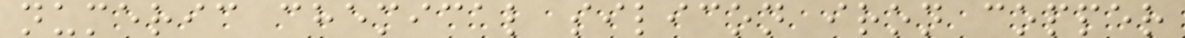numeric chemical silicon iron copper
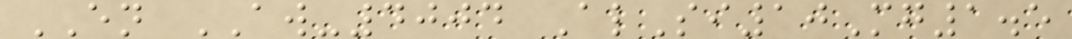EN AW-4004 AlSi10Mg1.5
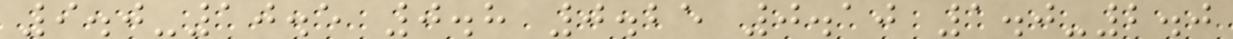9.0-10.5 0.8 0.25 0.10 1.0-2.0
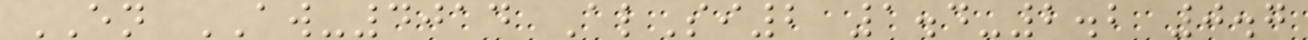EN AW-4014 AlSi2 1.4-2.2 0.7
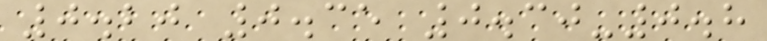0.20 0.35 0.30-0.8
